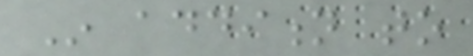In addition to
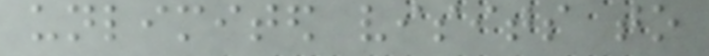unlimited visits to
